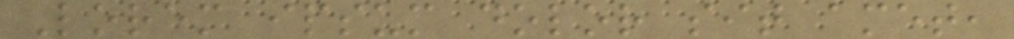Lorem ipsum dolor sit amet,
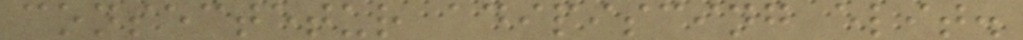consectetur adipiscing elit.
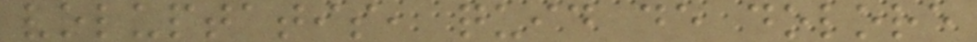voluptatis, quid de dolore
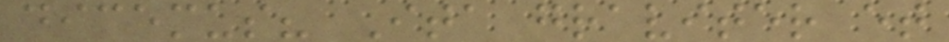dicemus? Ita graviter et
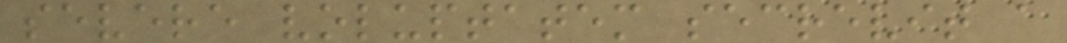severe voluptatem secrevit a
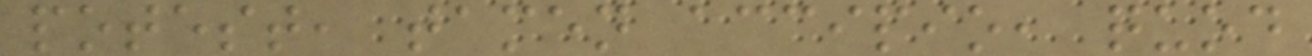potest, tamen accipio, quod
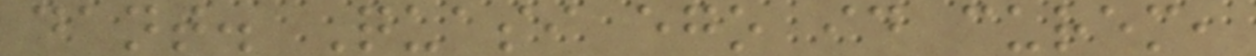dant. Quasi ego id curem,
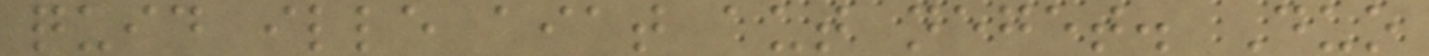quid ille aiat aut neget. Duo
